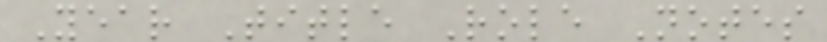Year Title Role Notes
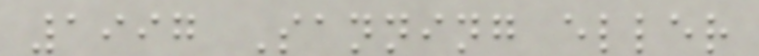1997 Sanning eller
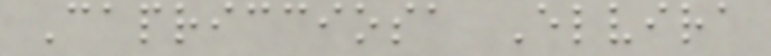Capricciosa Elvira
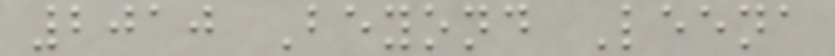2010 Beyond Leena
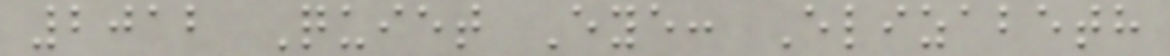2012 Quiet Eye: Elizabeth
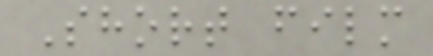Short film
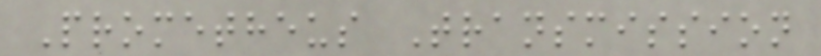Prometheus Transmission
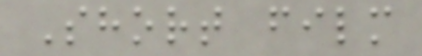Short film
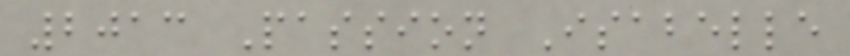2013 Passion Isabelle
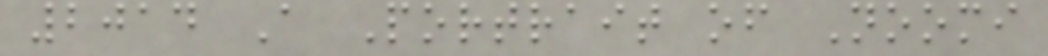2014 A Portrait of Noomi
